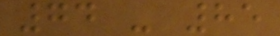74 - 85
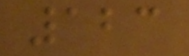123
